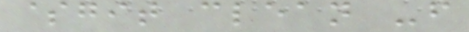$git clean -f
